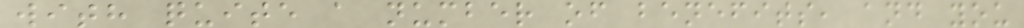with quite a number of benefits, and you
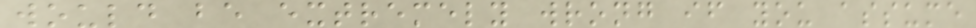would be extremely wrong if you assume
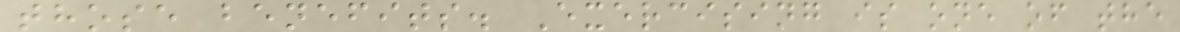those benefits. Exercising is one of the
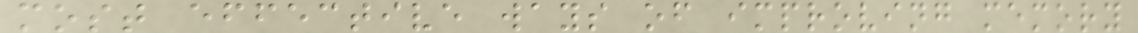most effective ways of improving memory
